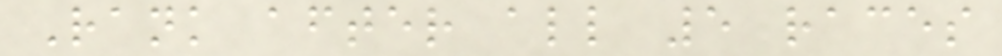Rank after all 5 races
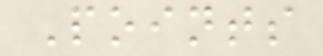Points
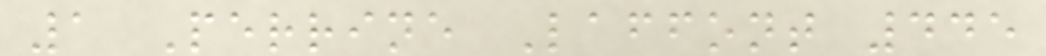1 Perrine Laffont 445
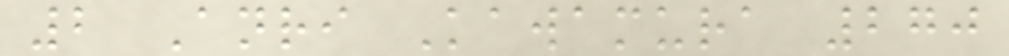2 Anri Kawamura 270
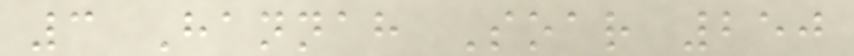3 Hannah Soar 250
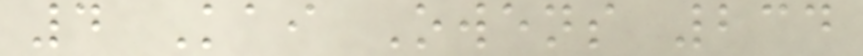4 Kai Owens 234
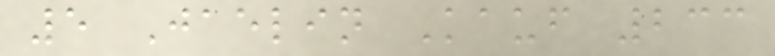5 Jaelin Kauf 233
